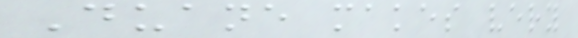Duane makes very
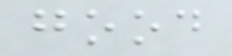good
